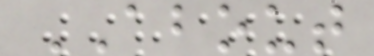ABOUT
